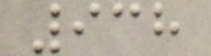938
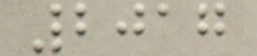2017
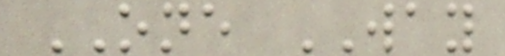ONE WAY
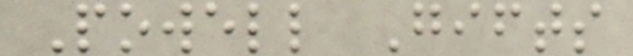Powell Gifts
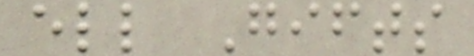ell Gifts
